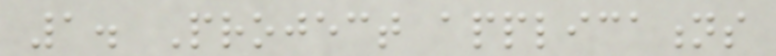1. Project applications
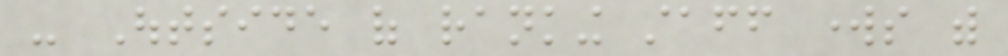- Outside of ranking staff works with
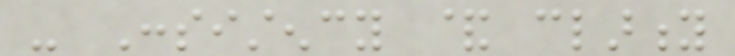- Consistency & clarity
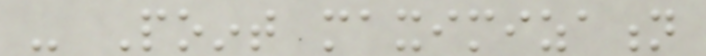- Point maximization
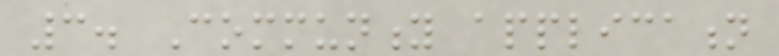3. Community application
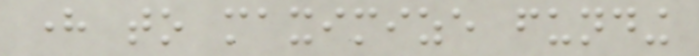here to maximize funding
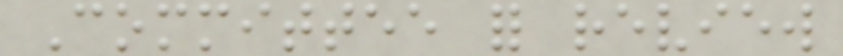Committee for review
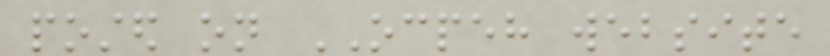posted on OCPEH website
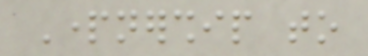Partnership to
